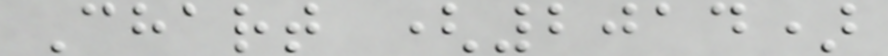Chart (2014)
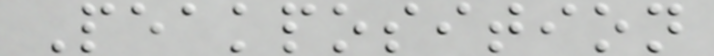Peakposition
